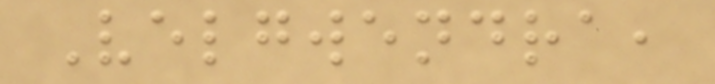Velgwendra,
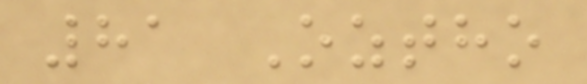81 Oztho
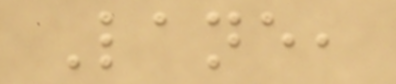Lane,
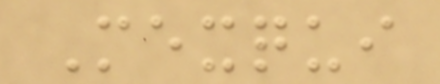Mexqui
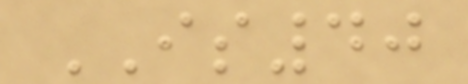IS40
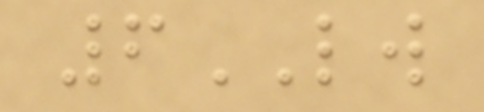6LW
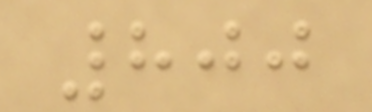800
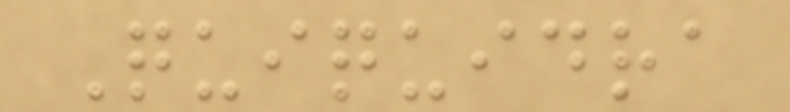Quiquidra
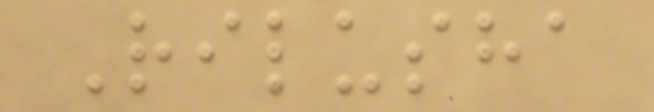Rilusha
